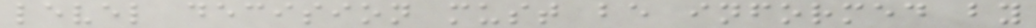level decision must be informed by
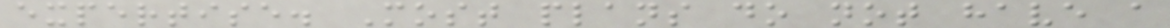expertise. Most plans do not have a
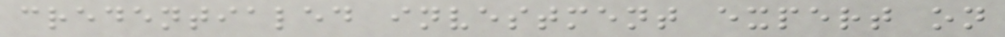credentialed investment expert on
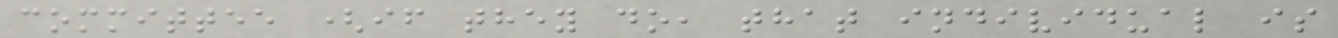committee (if they do, that individual is
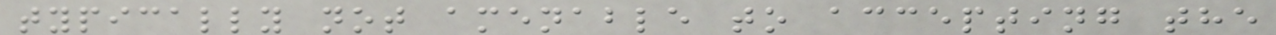typically not amenable to accepting the
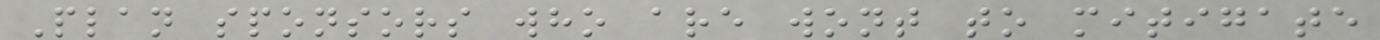Plan sponsors who are wont to mitigate
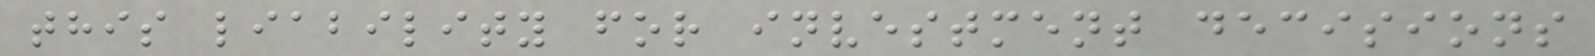this liability for investment decisions
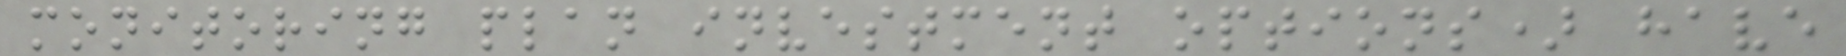monitoring plan investment options) have
